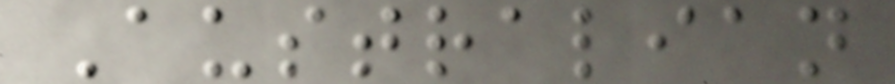Australian
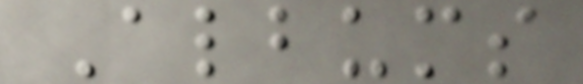Albums
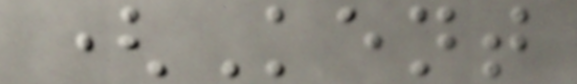(Kent
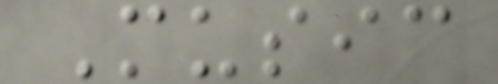Music
